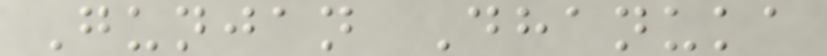Gunjan Dhanuka
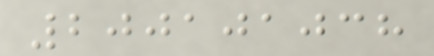200101038
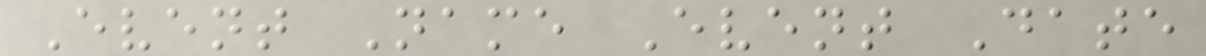Event Name Event Date
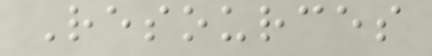Resources
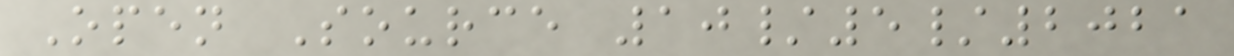Open Source 10/5/2021
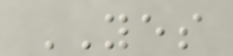YES
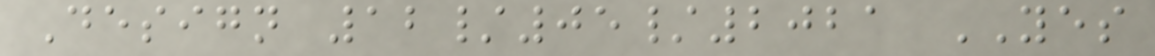Design 12/05/2021 YES
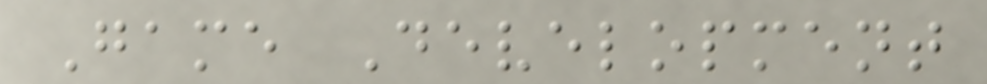Game Development
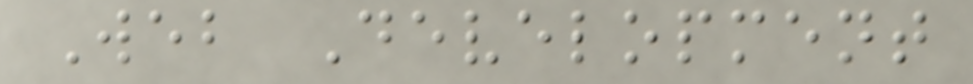Web Development
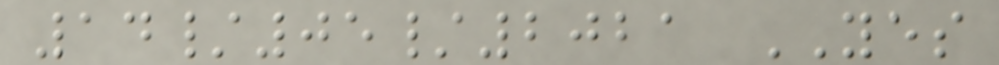14/05/2021 YES
